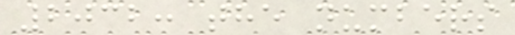2032: the numbers
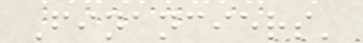Financiers'
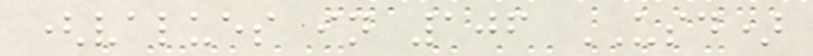(values in 106 USD)
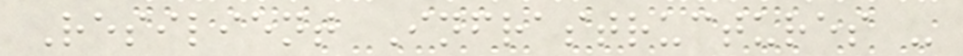Resilient Infrastructures -
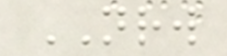NRW
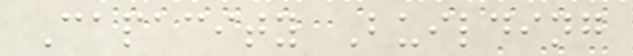Capacity Building
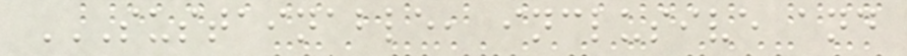SUSTAINABLE, INCLUSIVE AND
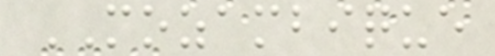MOZAMBIQUE
